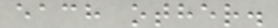each other.
